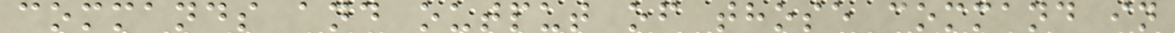commands and output of those command in
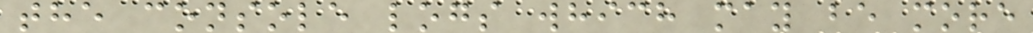the console logs which may be more
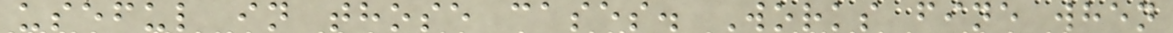useful in those cases. Works fine when
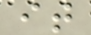it
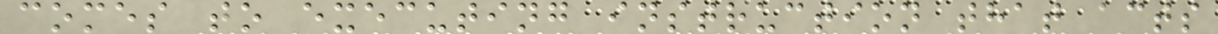comes to executing instruction that acts
